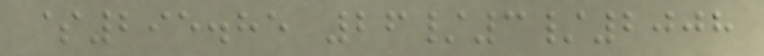$295.85 26/3/2008
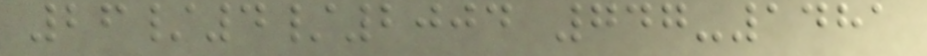26/4/2004 747-1481
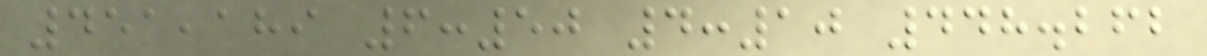451,189 6:50 4:10 448.262
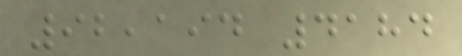92,194 4184
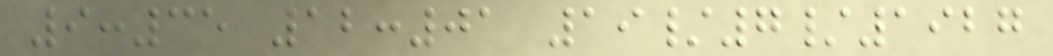9:35 12:01 19/7/1927
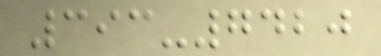393-7420
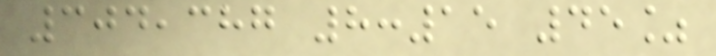304,387 8:15 45%
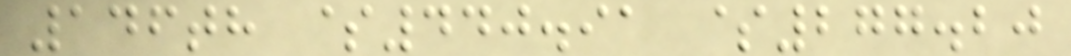146th $440.91 $277.20
